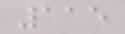115
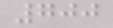700
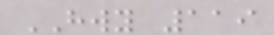HWY 119
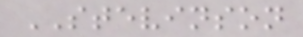STEVINSON
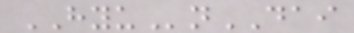HYUnDAI
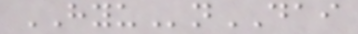HYUnDAI
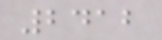2412
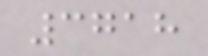3718
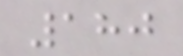180
